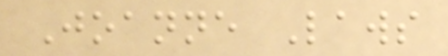Joanne Laws
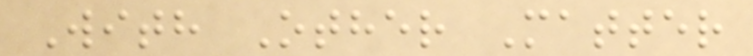With Other Matter
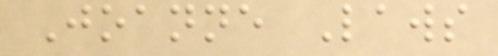Joanne Laws
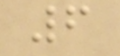6
